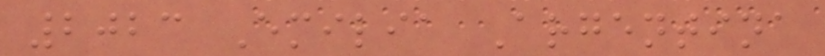2023 Emilia Argentina
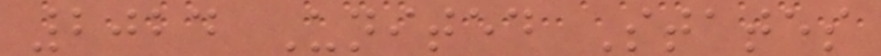2024 United States
